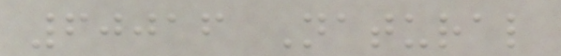60016 Natural
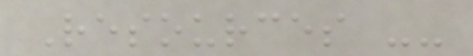Resources --
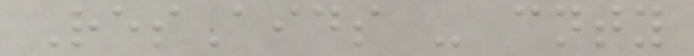ResAids - cnty
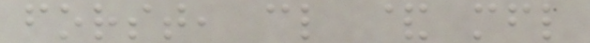forst, cl & mfl
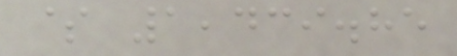$ 1,439.85
